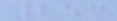253
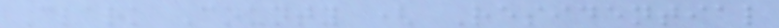Clark County ( Residential
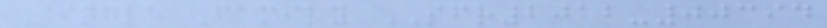Single Family SFR2012-00394
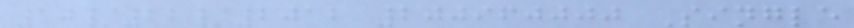10/22/2012 200960000 Single
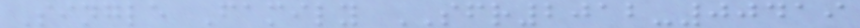Single Family SFR2012-00419
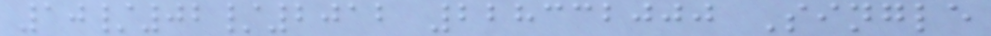10/02/2012 228332000 Single
